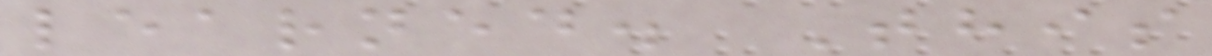learned. This
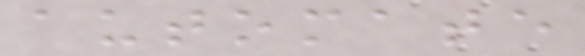automate
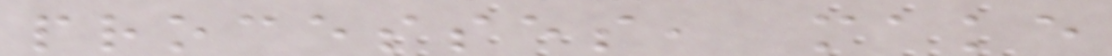processes, make
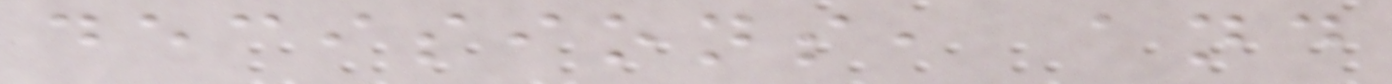decisions, and
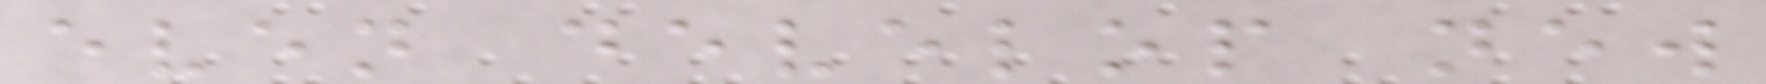even develop new
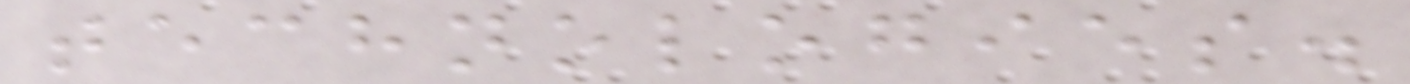technologies.
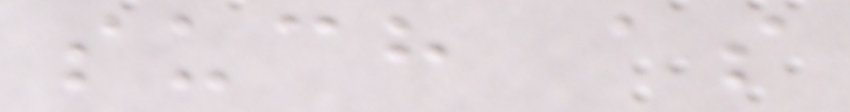such as
